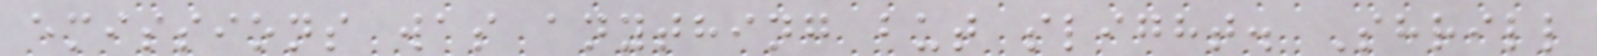emissions was anything but slight. Shrill
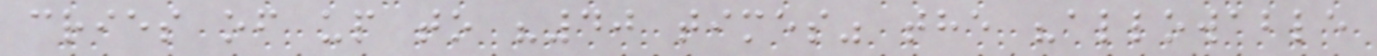cries of up to "40 times" the "allowable
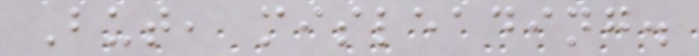But, misleading.
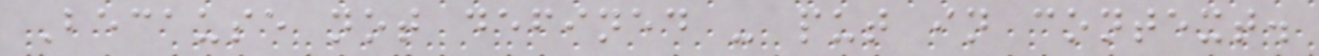Because not defined - put in context.
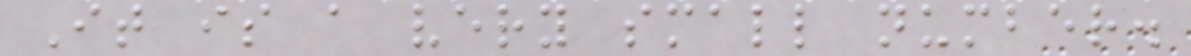It is a very small number.
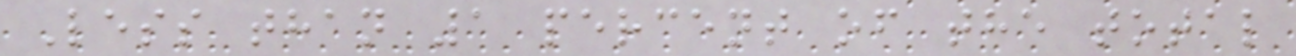Less than 1 percent of the total
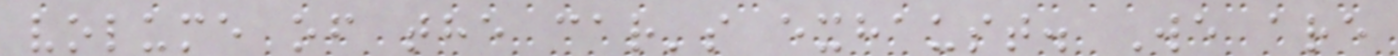volume of the car's exhaust. We are
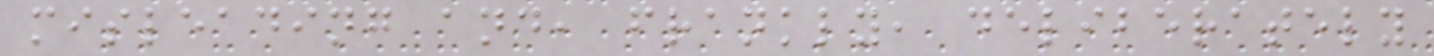misleading and, frankly, deliberately
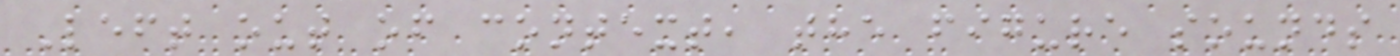Left out of context, the figure sounds
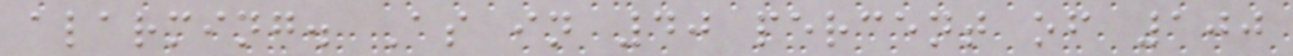alarming. As in 40 percent of 100
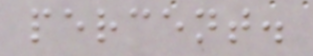percent.
